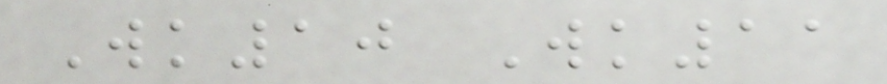Wk10 Wk11
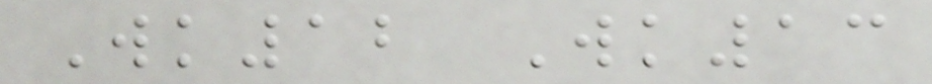Wk12 Wk13
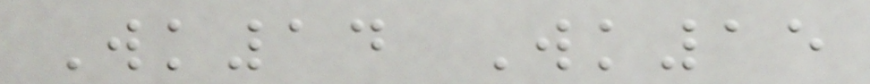Wk14 Wk15
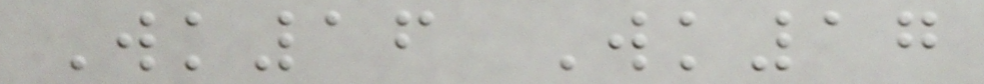Wk16 Wk17
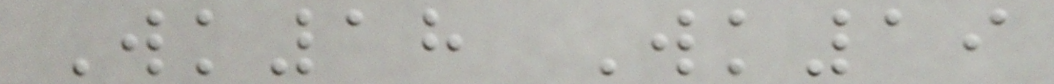Wk18 Wk19
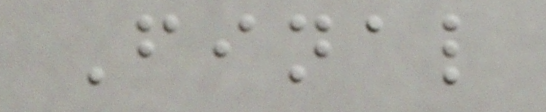Final
